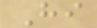Hi
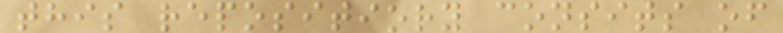this repositiory consits of
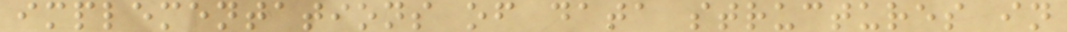implementations of data structures in
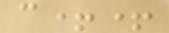c++
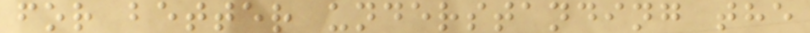for better understanding the
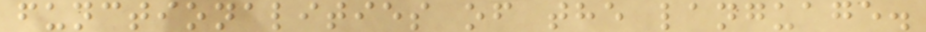functionalities of the language.
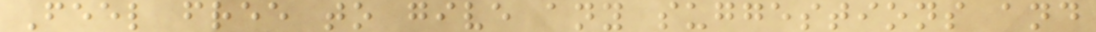Feel free to give any suggestions and
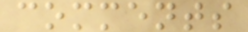comments
